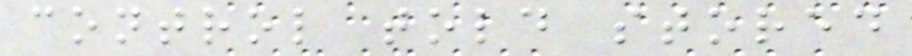control told stored
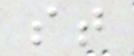st
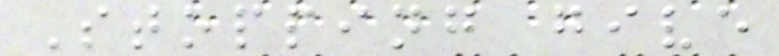Stopping give
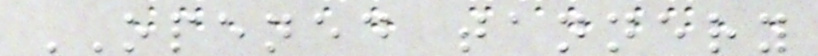OPENED tannery
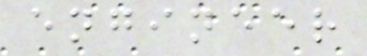engineer
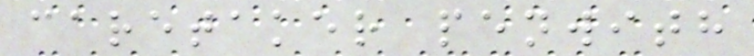caretaker penwith
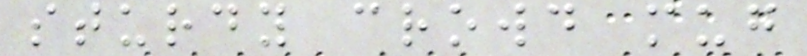sturdy crowd mug
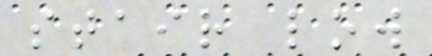stair low
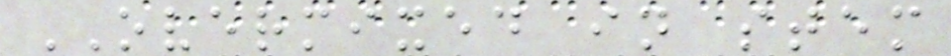OVERMIXED in stem
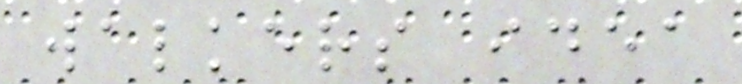walkers idea
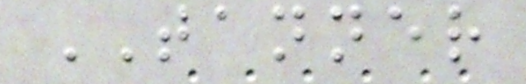TANNER
